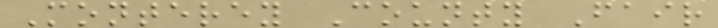Monterey County Fair
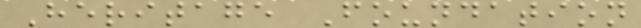Heritage Foundation
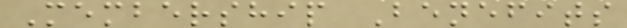Membership Benefits
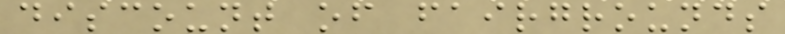discount of fairgrounds
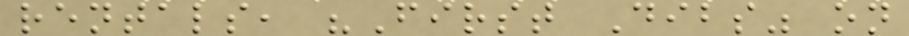rentals, "First Dibs" on
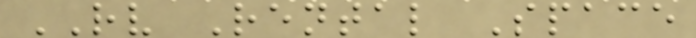RV Rental Space
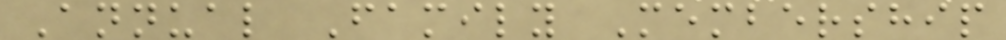Annual Family Membership
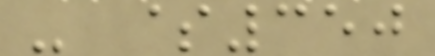- $350
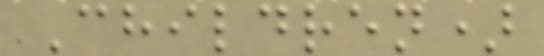Children)
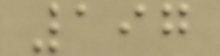197
